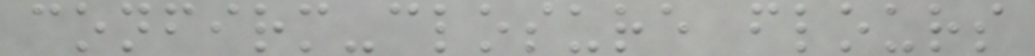confirm-closure flours
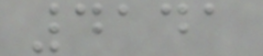4141
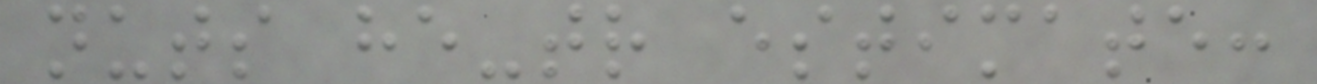nuts he-tr estimate:
